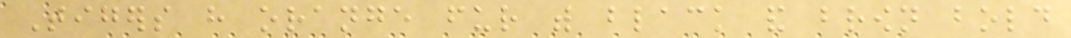Tigers have orange fur with black and brown bold
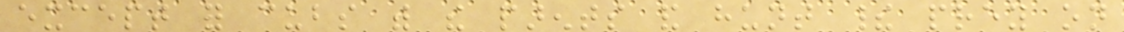except for cubs with the parents and hunt their prey on
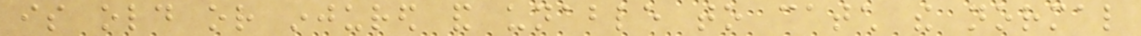is old or injured and unable to catch the normal
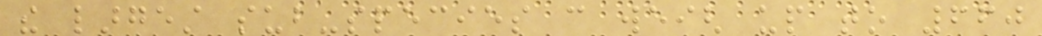the largest sub-species can weigh up to 660
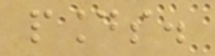pounds.
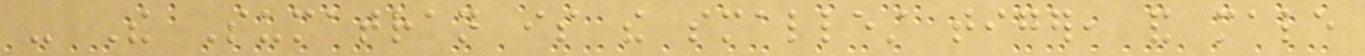- The Sumatran is the smallest tiger, and male
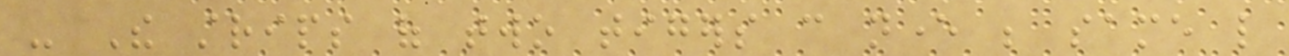- The strips of two tigers can never be same like
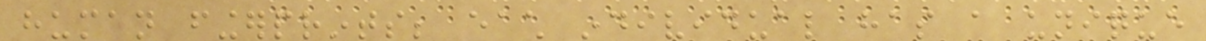human fingerprints; each individual has a unique
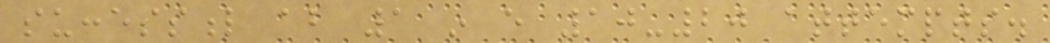successful about 1 in every 10-20 attempts.
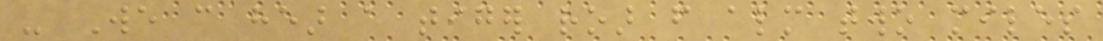- We can hear a tiger roar from almost two miles
